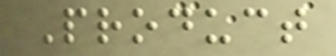Product
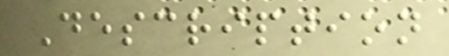Description
